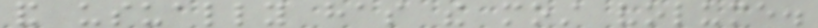and usually has the most volume.
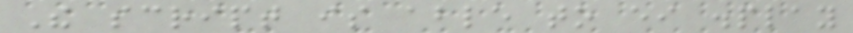The script is able to either display
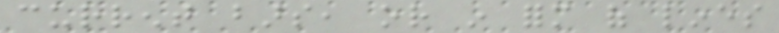current bars, or in form of lines
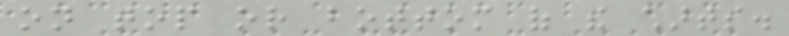on top or bottom of the charts.
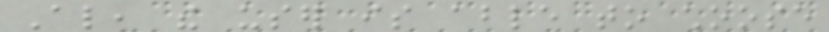Also, the user is able to choose
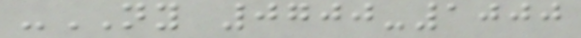-NY 0700-1000
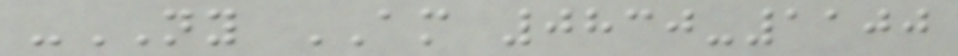-NY AM 0830-1100
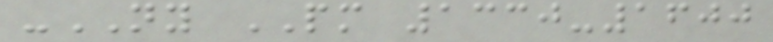-NY PM 1330-1600
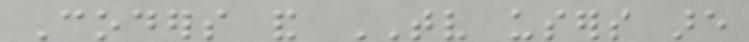Coders and TV users are
